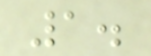1.
